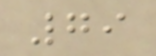79
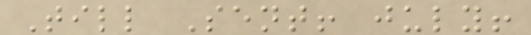Till Sent! july!
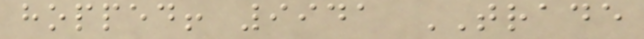hopped! 9941 TRADE
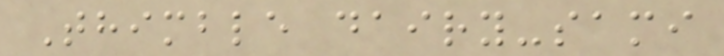Thimble dairy-sami
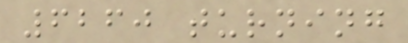6260 turning
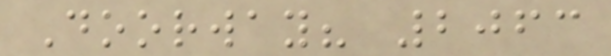Doorway? 2063
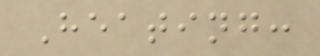Heating:
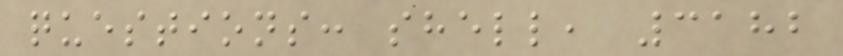questions: shell, 3182
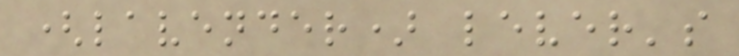(lavender) lever's
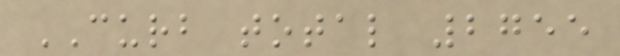CURB total 2755
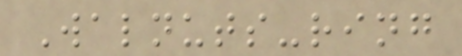Walnuts-ring
